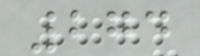274
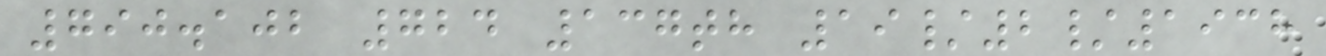790.102 724 137th 19/2/1938
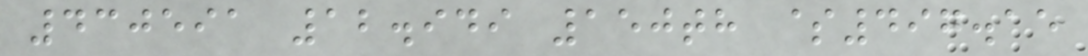430591 12.949 150th $497.15
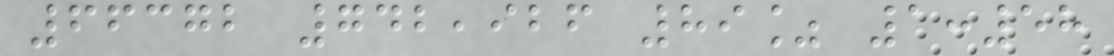66372 742,926 89% 1:58
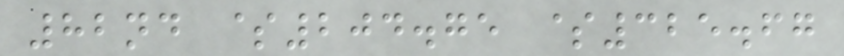82nd $204.75 $325.67
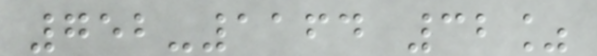752-1164 32%
